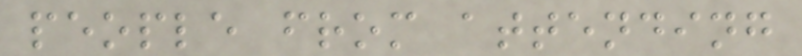people from attending
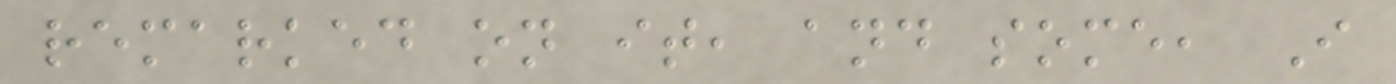remarked on it, and some, I
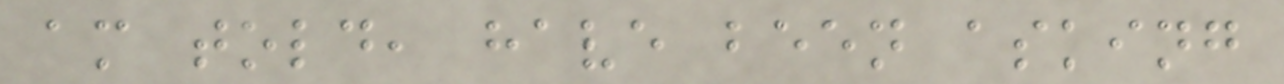am told, have been asking
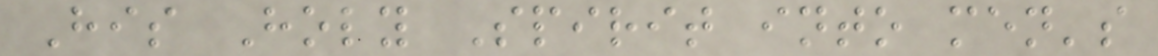His Holy Spirit into men's
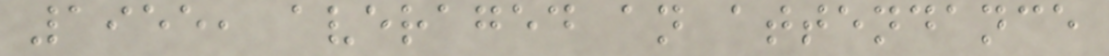1955, averaged an attendance
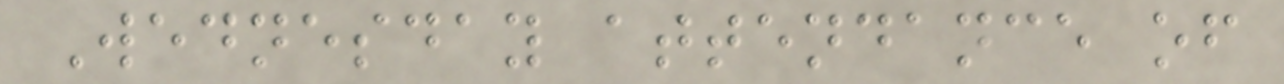Wednesday attendance of
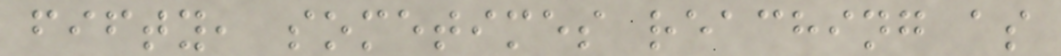fifty, sometimes reaching as
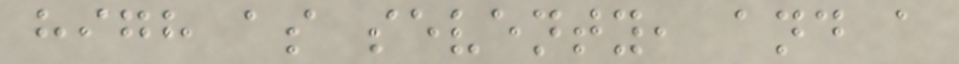high as seventy, and a
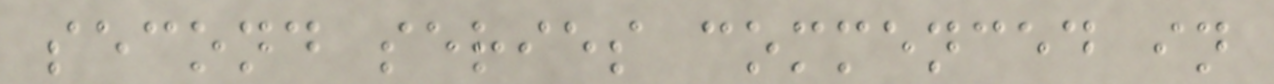second series commenced in
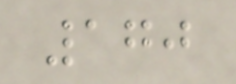170
